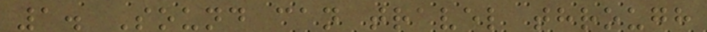1. Sound can travel through
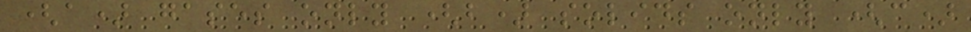(a) gases only (b) solids only (c)
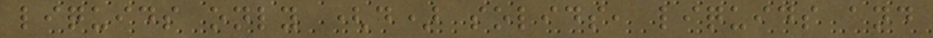liquids only (d) solids, liquids and
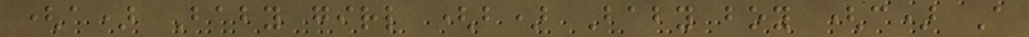(a) Baby girl (b) Baby boy (c) A
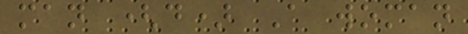man (d) A woman
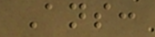Ans:
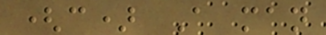(c) A man
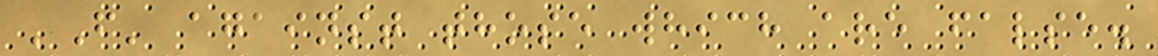'F' against those which are false.
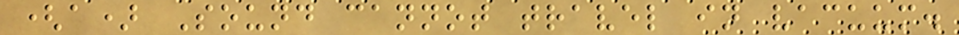(a) Sound cannot travel in vacuum.
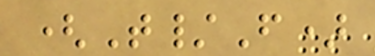(T/F)
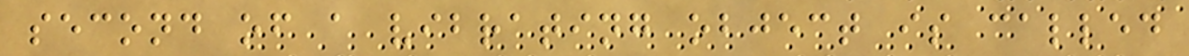second of a vibrating object is called
